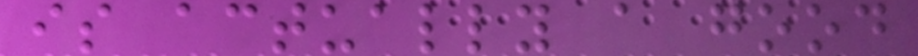is actually a good
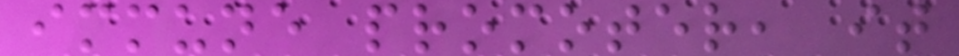immune promoter, it
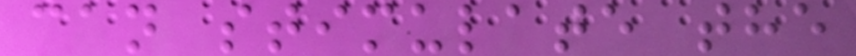can stimulate the
